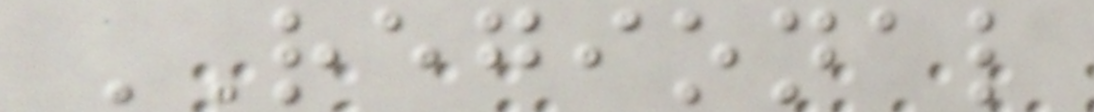REGIONAL
